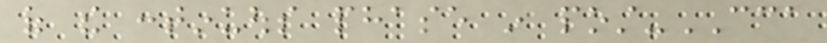of the continuous phase in post-CCA
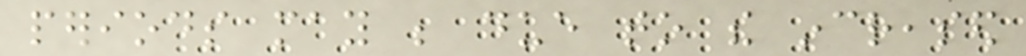periods may be due to the increased
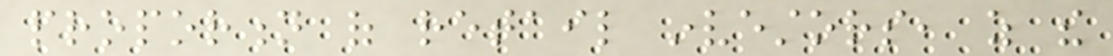proportion of retail investors, as the
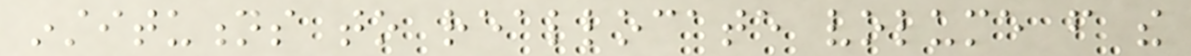institutions to reallocate volume from the
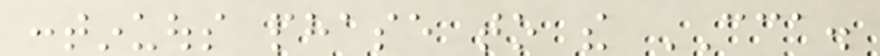continuous phase to the CCA.
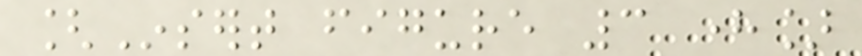[Insert figure 3 here]
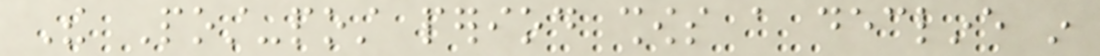The Post-post period shows a decline in
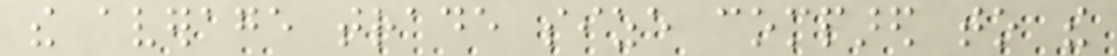the average trade size compared to the
